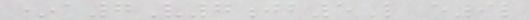*a7V7jb5L e9l
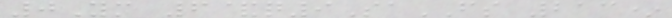0Ym 6&q9SaFS 213*
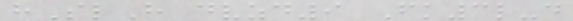hSlH dvzd9 Fk3l-d
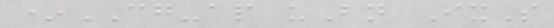*CG-ap uBn IxS
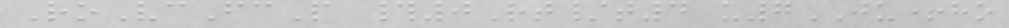RoVcFcP #0Rt/t4 u7JU+ho
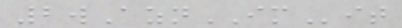2wAznIMit
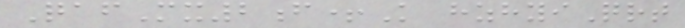QafMx2f+K hzhyiQrt
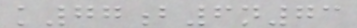k77b6n73
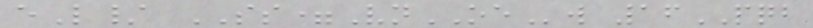eL/ SS=VnOEw 16PQB
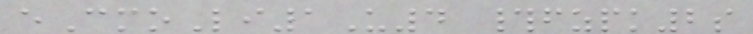eCmoLi1U4 #fzpk2s
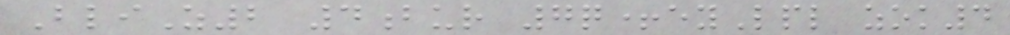BliZ2 4bur 7q+eyLpl zok4
